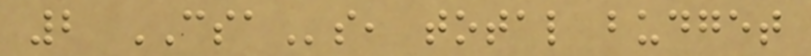2 CSAs, total budget
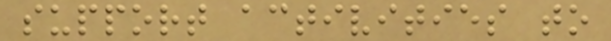support activities to
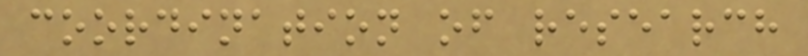coordination of research
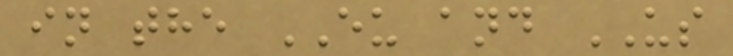in the EU and US
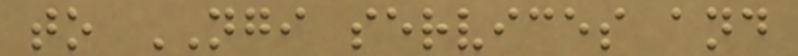to NGI services and
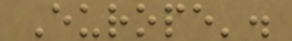Europe'.
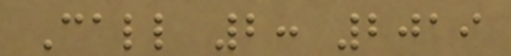Call 2: 2019
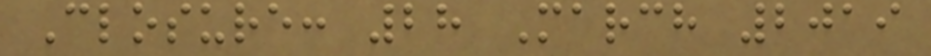Closure: 28 March 2019
